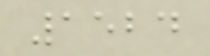1524
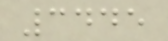3445
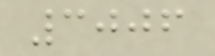3006
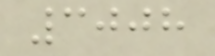3008
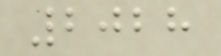2028
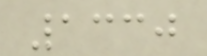1330
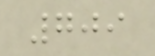709
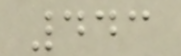443
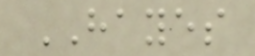HAYES
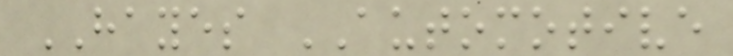HAYES AUTOMOTIVE
